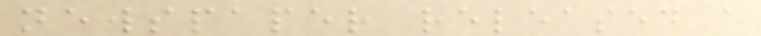newspaper released a
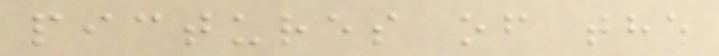pictures of the
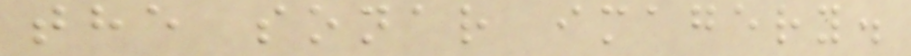the sonar imagery.
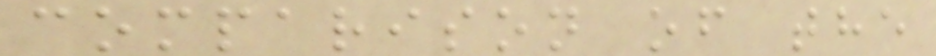comparison of the
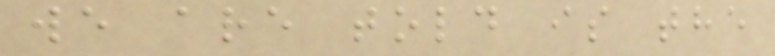we are told is the
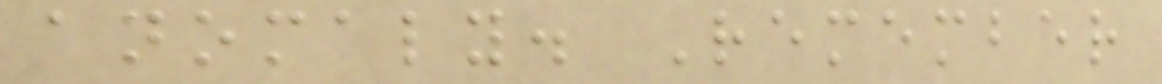anomaly. Remember
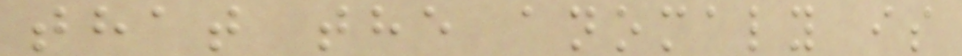that the anomaly is
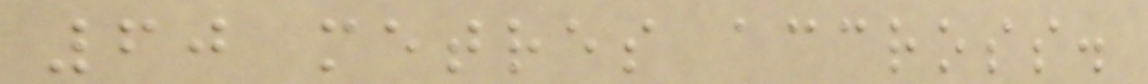60 metres accross.
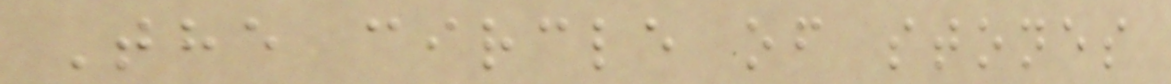The circle of stones
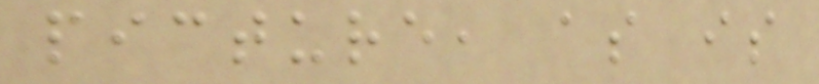picture, as is
